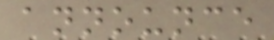announce
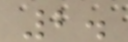2.
